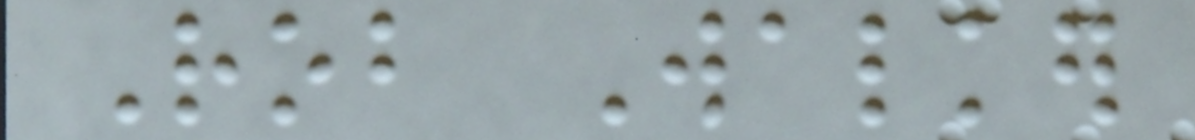Rob Walker
